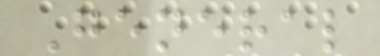General
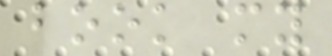book my
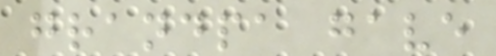grandpa gave
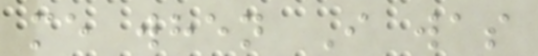me when I was
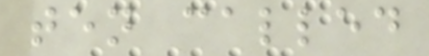ten called
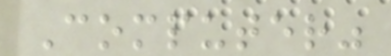Computer"
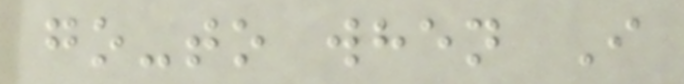go-to when I
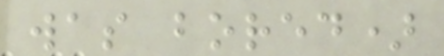was bored)
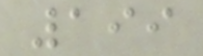199
